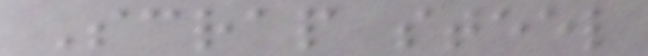Scrap steel
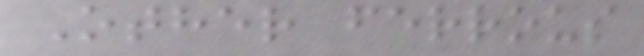Other ferrous
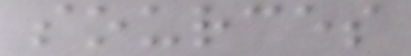sources
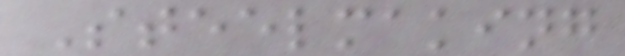Steelmaking
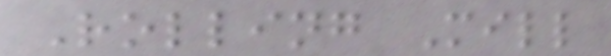Rolling Mill
